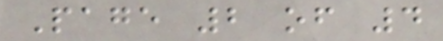Page 2 of 4
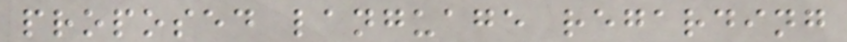proposed language regarding
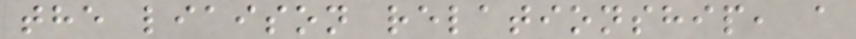the liaison relationship, a
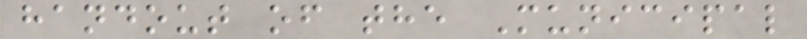handout of the Municipal
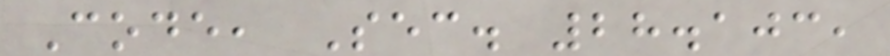Code, Sec. 28.103,
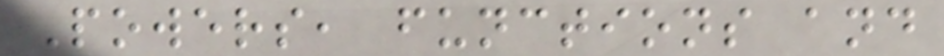Powers, functions and
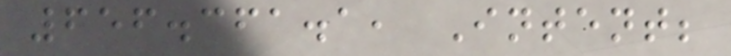656.361.1, Intent;
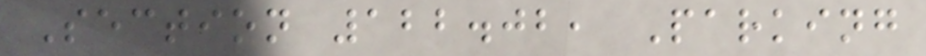Section 122.02, Parking
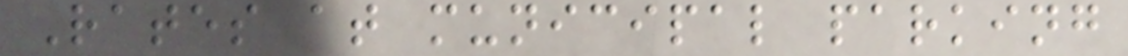Rates at municipal parking
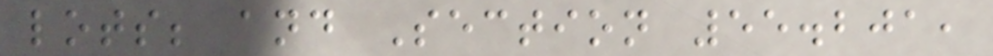lots; and Section 55.201,
